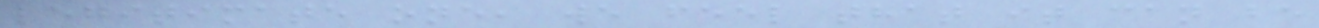legitimate one, we feel that it can be
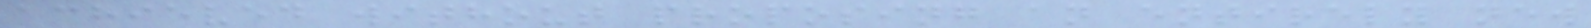achieved without proposing an entirely new
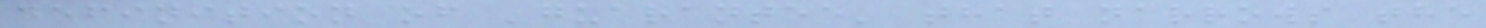definition of 'guarantee' that narrows the
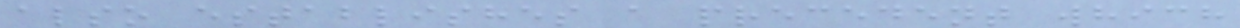also establishes a precedent which
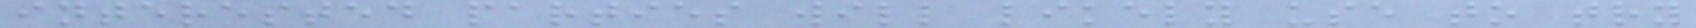interested parties will likely use to try
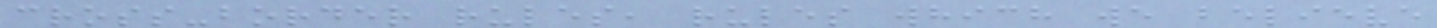cross-border rules, rules which we believe
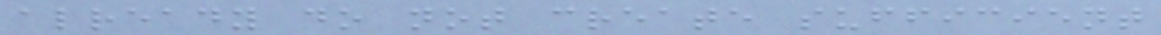already do not create sufficient
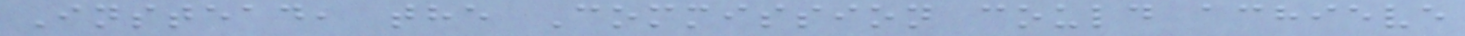Instead, the Commission could achieve
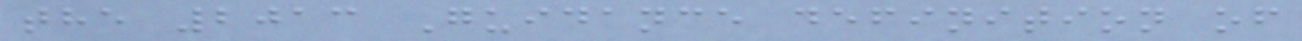the 2013 Guidance definition of
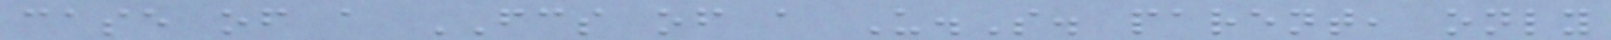case of a FCS of a U.S. parent, only
